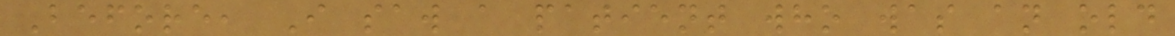Before, I saw a patient who was an old
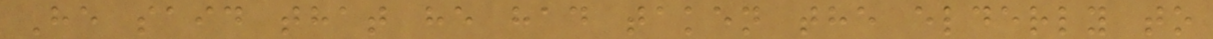He said that he had taken the elderly to
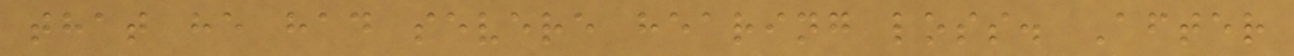that he had severe hearing loss. After
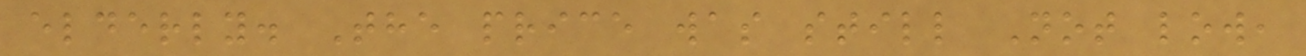elderly. The price was still Not low,
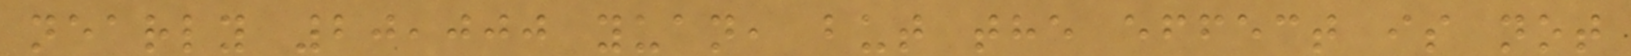nearly 20,000 yuan, but the effect is not
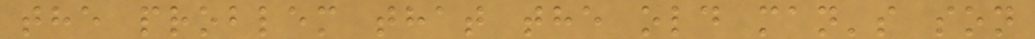the problem that the old man's son
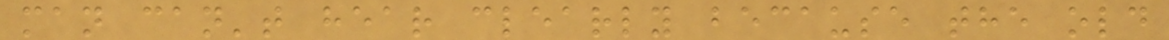man can't hear clearly because the old
